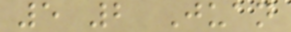5 2 Juan
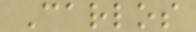Carlos
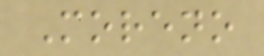Moreno
